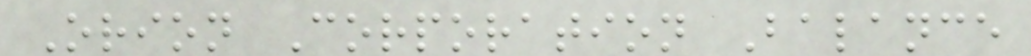Orion Corporation Balance
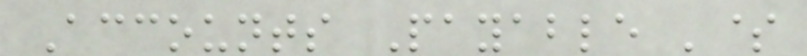Accounts Payable '$
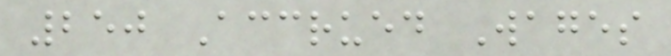250 Accrued Wages
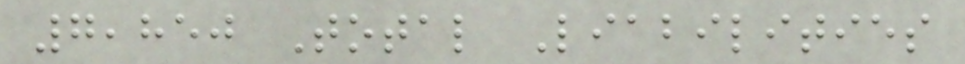7,850 Total Liabilities
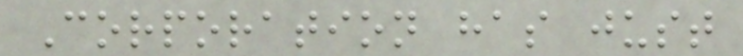Corporation has just
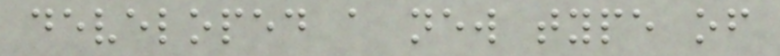developed a new type of
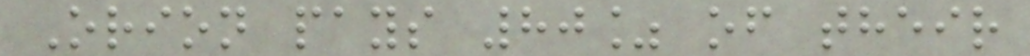Orion pays 80% of their
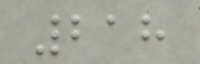218
